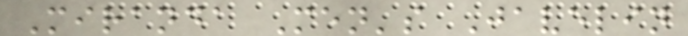Miranda Men's Javelin
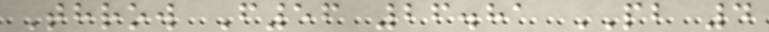Throw F56 26.81 PB 4
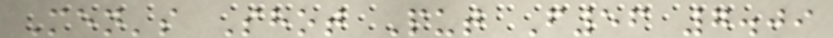Men's Shot Put F56 7.09
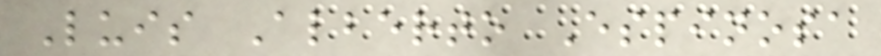Luis Alberto Espinosa
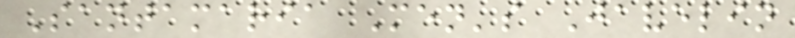Santamaria Men's Javelin
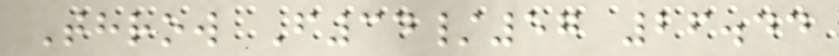Throw F34/57 26.44
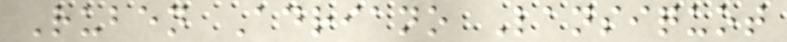Ruben Adriano Lansiquot
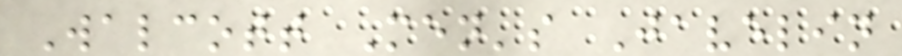Walcott Men's Javelin
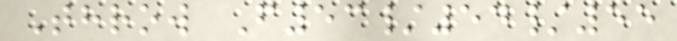Throw F53/54/55
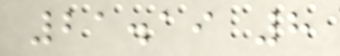21.19 8
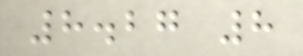8.27 8
